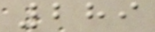289
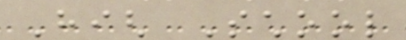High School
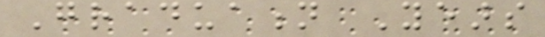Graduation Years
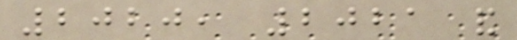2020, 2021 and
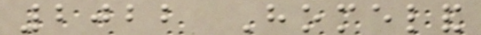2022 Homeland
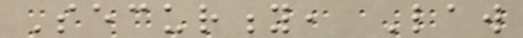Security, Law
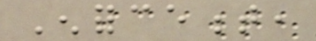Enforcement,
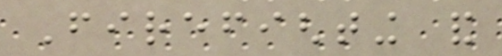Firefighting and
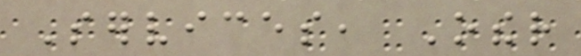Services, Other
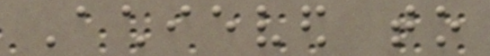Achieved to
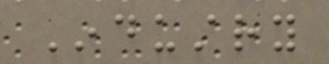Industry
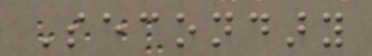Secondary
